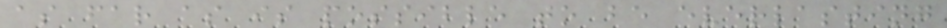as far as is possible to be everlasting
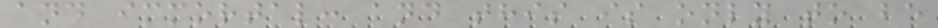and immortal: and this is only to be
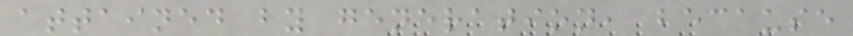attained by generation, because
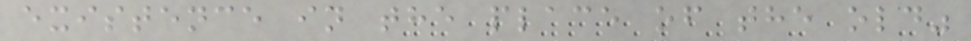existence in the place of the old"
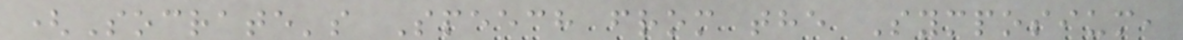(Socrate's Speech from the Symposium,
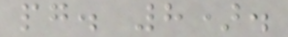pg. 8).
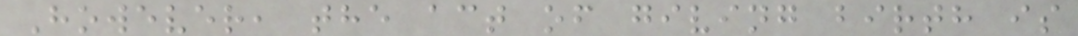However, the act of giving birth is
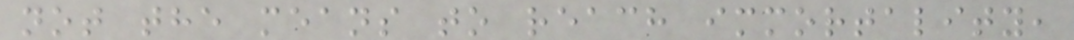not the means to reach immortality,
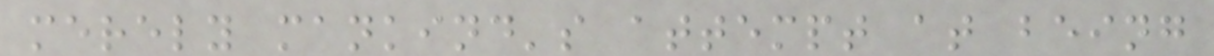merely mankind's attempt at being
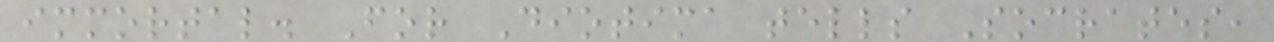immortal. For Diotima tells Socrates,
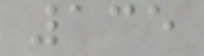135
